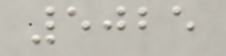5025
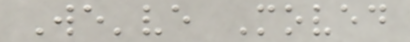We've Moved
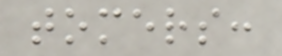tomers:
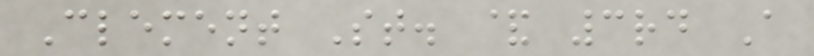Clement St. & 3rd A
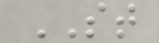ST
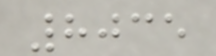8035
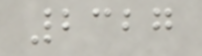2327
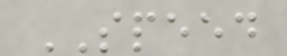SPEED
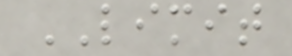LIMIT
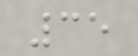35
